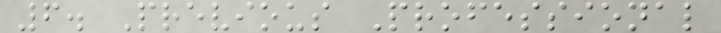6. Previous Professional
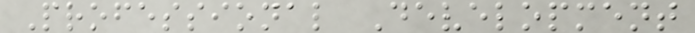Professional Development
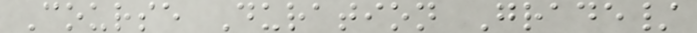Course Duration Grade/
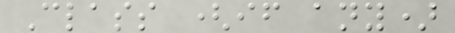Class (if any)
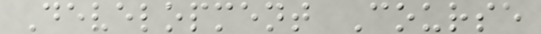Development Course
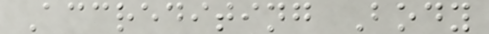Accrediting Body
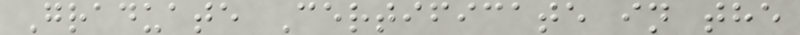Graduate Certificate in the
